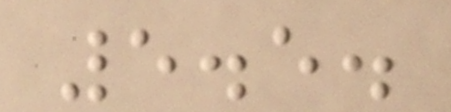5.5.
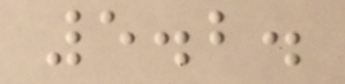5.2.
